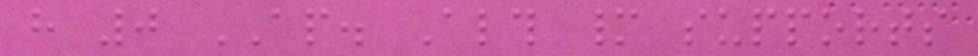have 0 AP. Although many supports
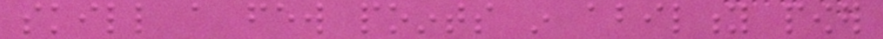skill a few points in ability power
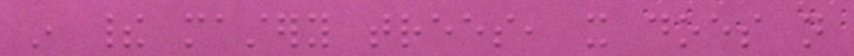in their mastery trees, it does not
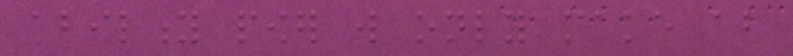ability power will only make about
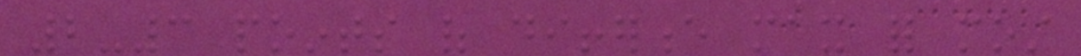2-3 points of difference max for most
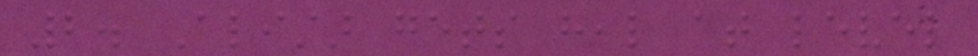2. Alistar gets heal at level
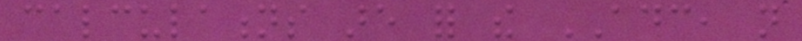calculations are for the ADC, not
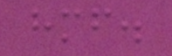himself.
